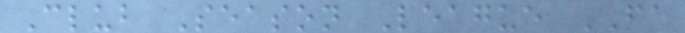Club Season League FA
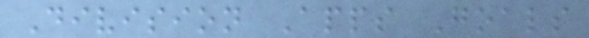Division Apps Goals
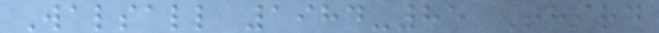Walsall 1984-85 Third
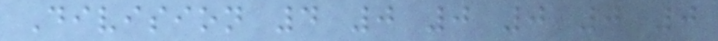Division 4 0 0 0 0 0
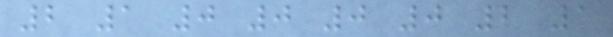2 1 0 0 0 0 2 1
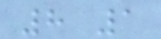8 1
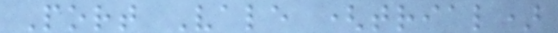Port Vale (trial)
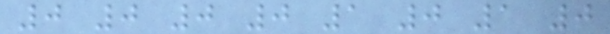0 0 0 0 1 0 1 0
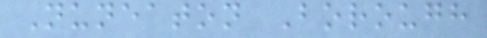Nuneaton Borough
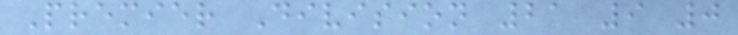Premier Division 21 9 0
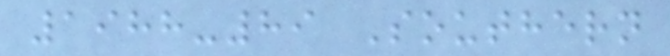1988-89 Southern
